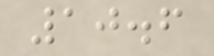10.6
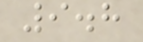9.8
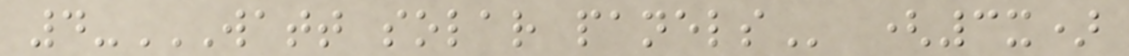4-WATT SOLAR PANELS (3x)
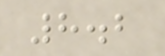8.2
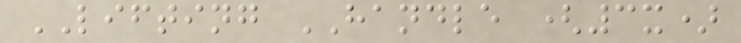LIFTING HANDLE (3x)
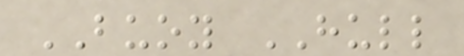BUOY HULL
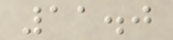11.0
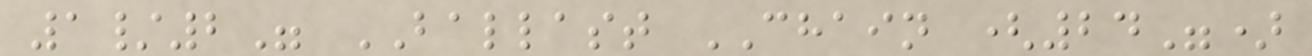1/2" BALLAST CHAIN (24")
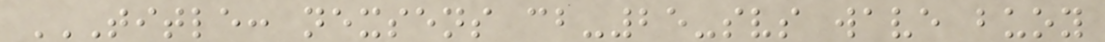TITLE: NEXSENS CB-25-SVS WAVE BUOY
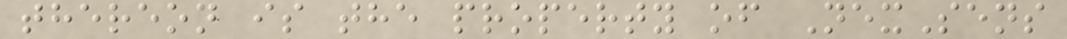thereon is the property of NexSens
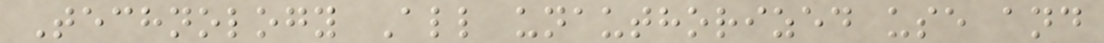Technology All unauthorized use and
